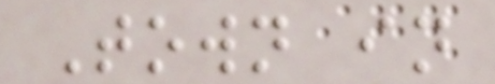Town in
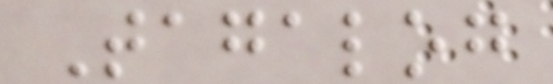Tagalog
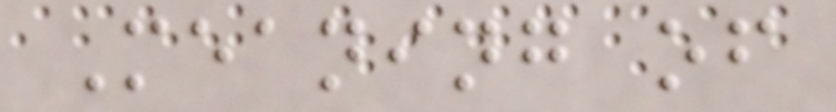Meaning of
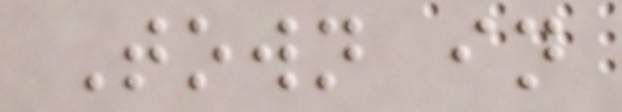Town in
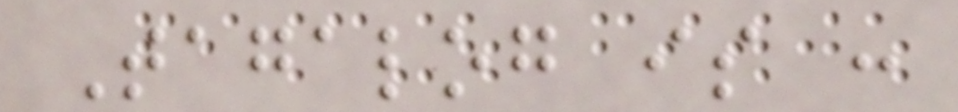Tagalog is :
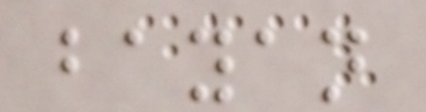bayan
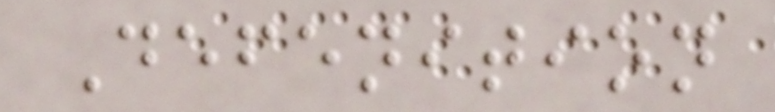Defenition
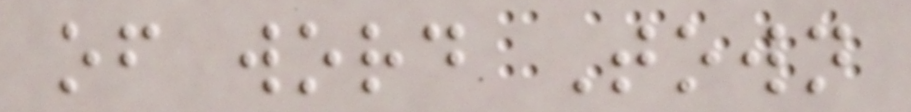of word Town
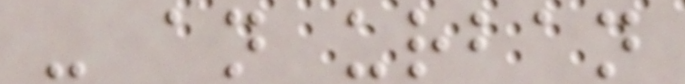- an urban
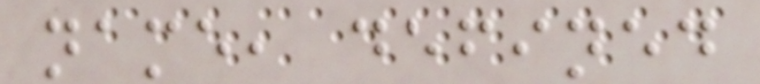name, defined
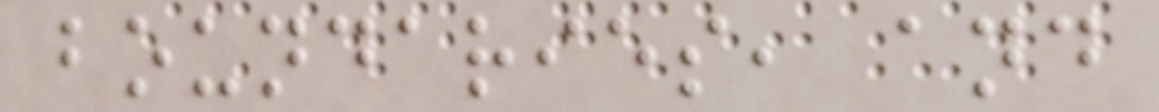boundaries, and
